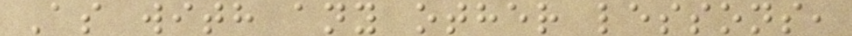As with any other lessons,
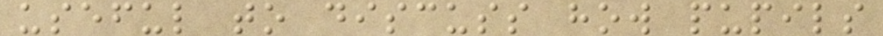useful to discuss how pupils
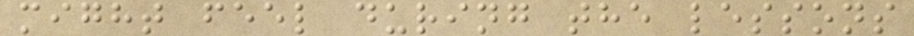might feel during the lessons
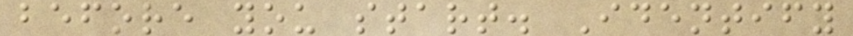before you start. Identify
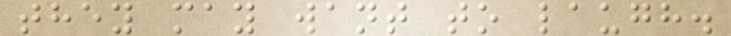they may want to laugh.
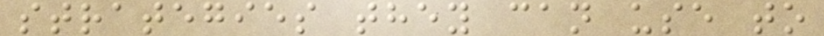strategies they can use to
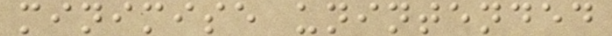minimise unintended
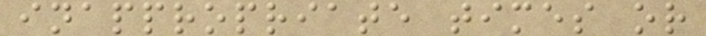inappropriate times or
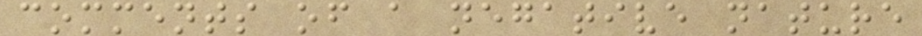comments of a negative nature
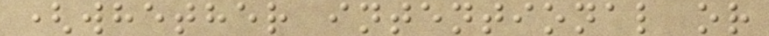(whether intentional or
